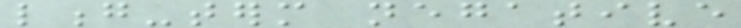long-term negative
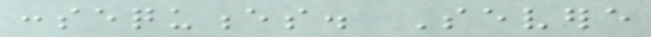consequences. Severe
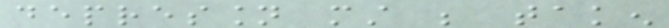depression must be taken
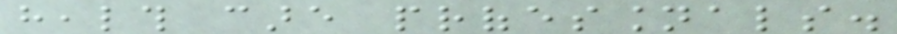health care professionals.
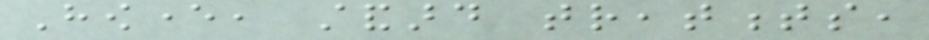However, standard treatments,
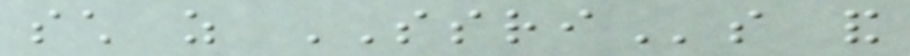such as SSRIs and
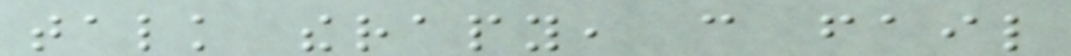talk therapy, can fail
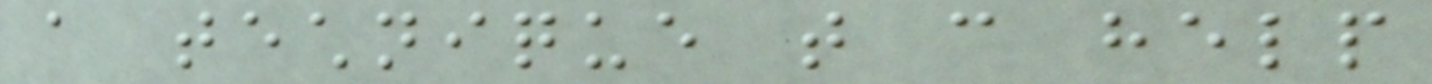a technique that can help
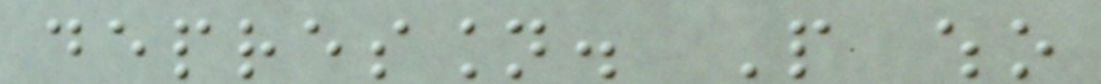depression. People who
